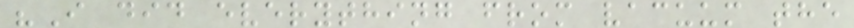"I did everything from vacuum the
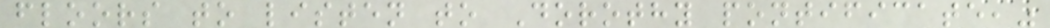floors to listen to Dorothy pontificate,"
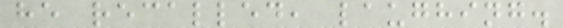he recalled, laughing.
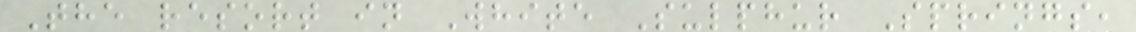The resort in White Sulphur Springs,
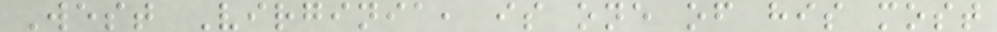West Virginia, is one of his most
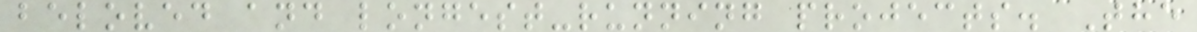beloved and longest-running projects. The
